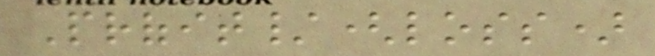Profit/(loss)
